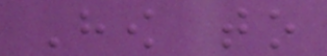How to
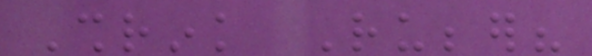Shrink Rubber?
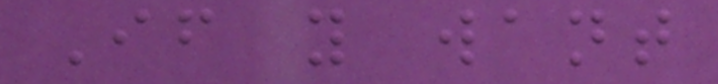If you want
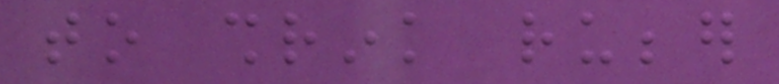to shrink rubber
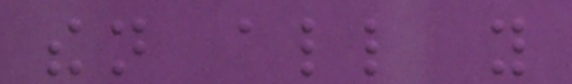then all you
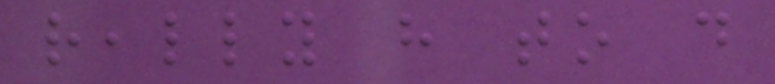really have to do
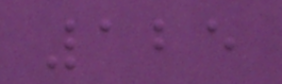125
